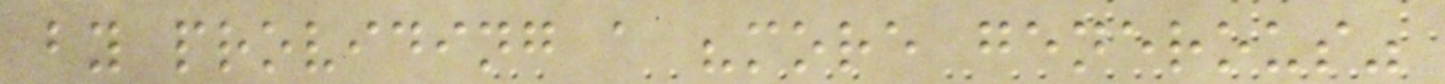by providing a "more generous"
